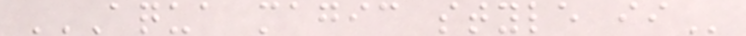AQUA MAGIC STYLE II
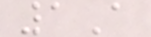1A
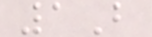1B
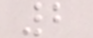2
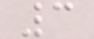3
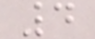4
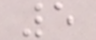5
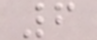6
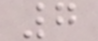7
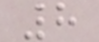8
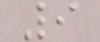9
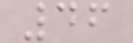46
